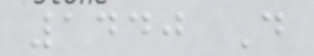1440 D
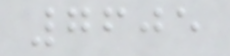7605
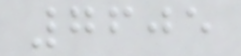7605
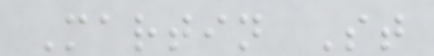Martin St
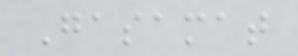Gasamat
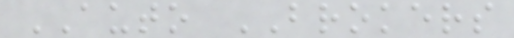AUTO BROKERS
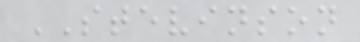STEVINSON
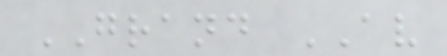GRAND AV
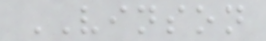VINSON
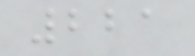221
